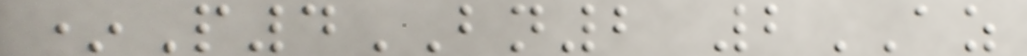*P4BN2 2AZ
